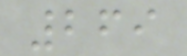269
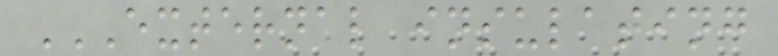EXTERNAL INSULATING
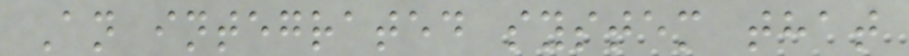An integrated system that
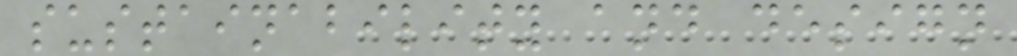sustainability and design
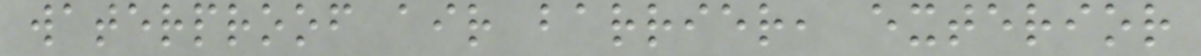waterproof air barrier, exterior
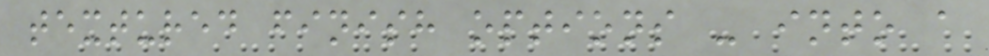textured finish options - into a
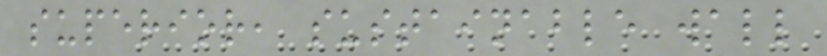superior, sustainable wall
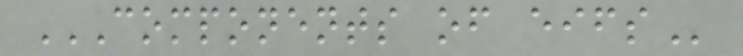COMPONENTS OF EIFS
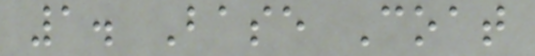1. Base Coat
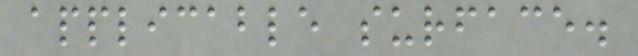applicable surface.
